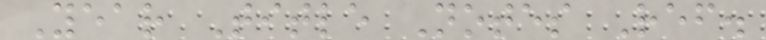Year Title Notes Ref.
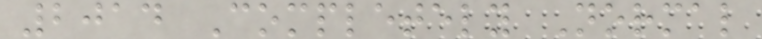2014 Completely Normal
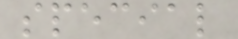special
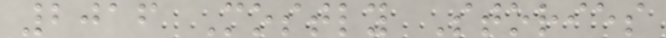2016 Mostly Stories
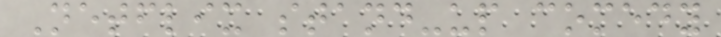Netflix stand-up comedy
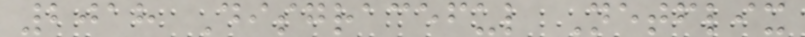2018 Disgraceful Netflix
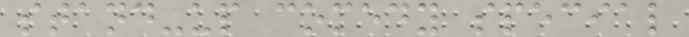stand-up comedy special
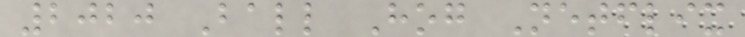2020 Ball Hog Netflix
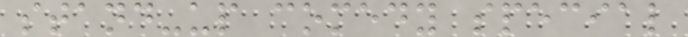stand-up comedy special
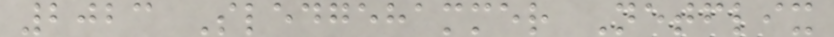2023 Sledgehammer Netflix
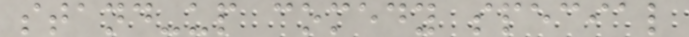stand-up comedy special
